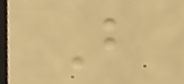B
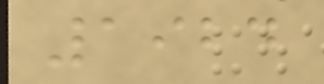1924
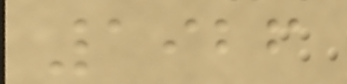1926
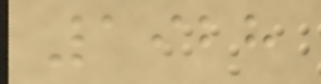1928
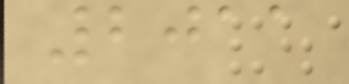2011
